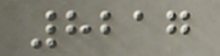8217
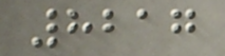8217
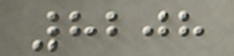8208
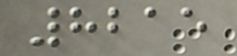8215
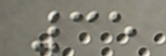35
